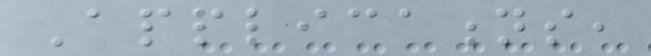Applications,
